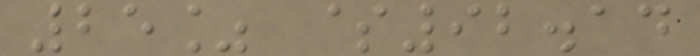25% $92.14
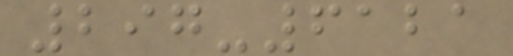297-6121
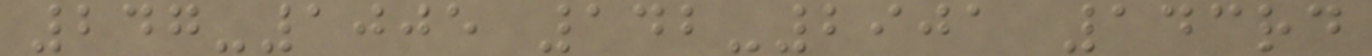247-1005 142-2901 143rd
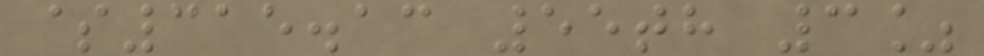$315.13 55th 3%
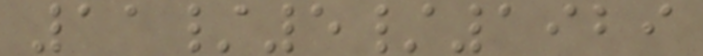11/5/1929
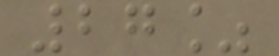27%
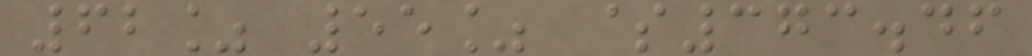62% 55% $373.46
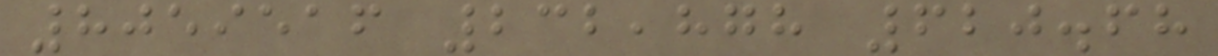8059516 232,878 620.68
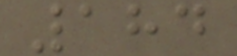184
